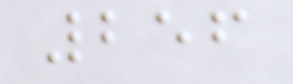256
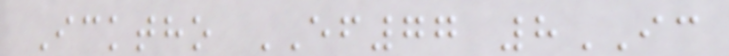Icktho EF77 8IC
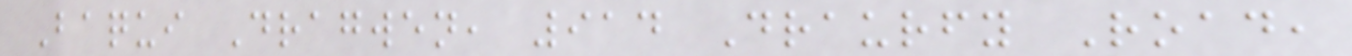Baqui Dragwen, 914 Draurfy Road,
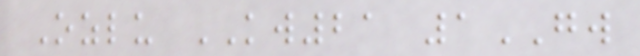Ozlu KW21 1GW
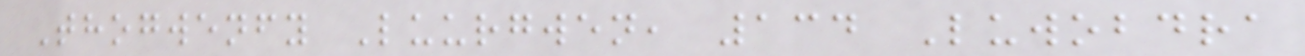Thogwenfy Luurgwen, 134 Luwobdra
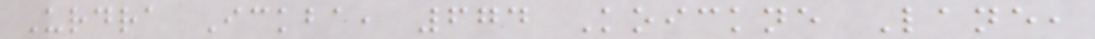Urdra Ickba, 674 Koickne Lane,
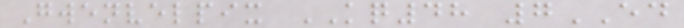Gwenvelpix KQ48 7ED
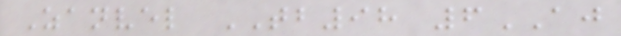Zanvel TB98 6AJ
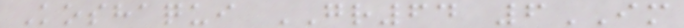Koshaqui GR64 6IM
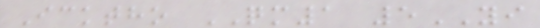Icktho QM1 5YI
